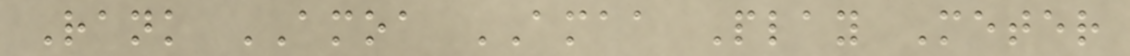Rank AMOA AMAA Play Meter
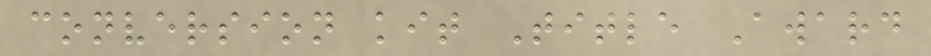conversion kit Title Award
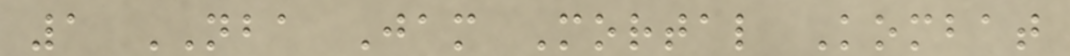1 NBA Jam Mortal Kombat
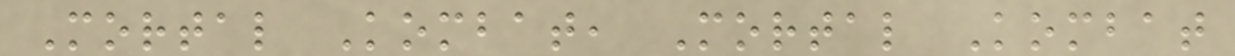Mortal Kombat, Mortal Kombat
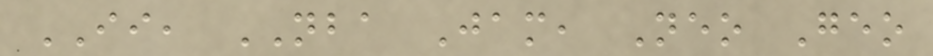II, NBA Jam, Neo Geo
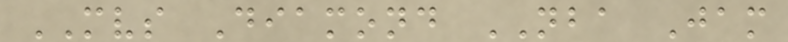MVS Diamond NBA Jam
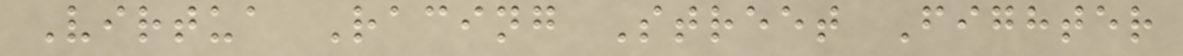Virtua Racing Street Fighter
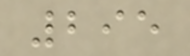295
